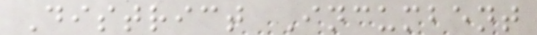District Incumbent
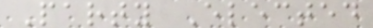Party Elected
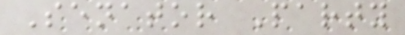Senator Party
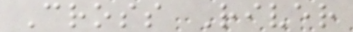Cross River
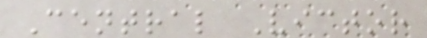Central Victor
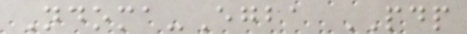Ndoma-Egba PDP
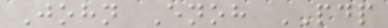John Enoh PDP
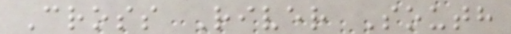Cross River South
